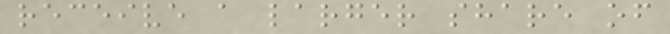receive a larger share of
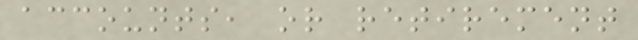accounts, or retirement
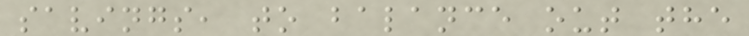savings, to balance out the
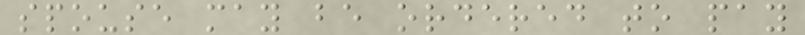spouse may be ordered to pay
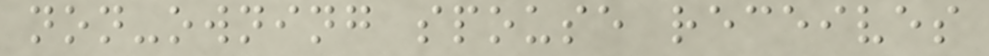non-owning spouse receives
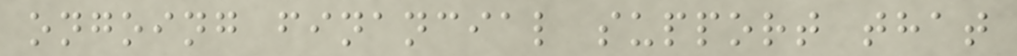ongoing financial support that
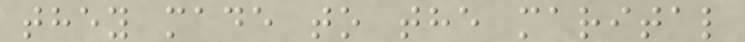they made to the marital
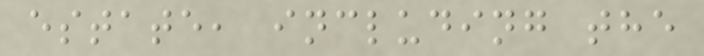estate, including the
